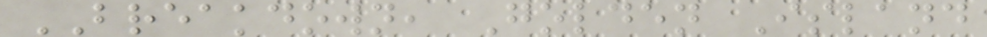BREAKDOWN, Golden Island
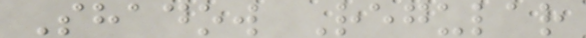Shadow Regular
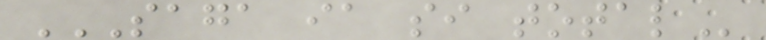SAGA IA SI TOTAL
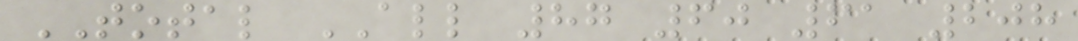TOTAL ALL 87 60 61 208
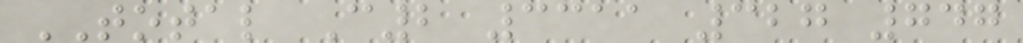TOTAL C2 3311 327 747
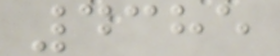4385
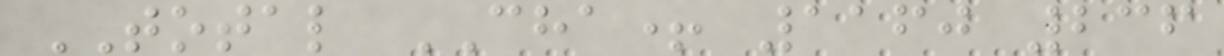TOTAL CHA+ 1160 236
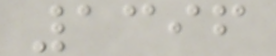1396
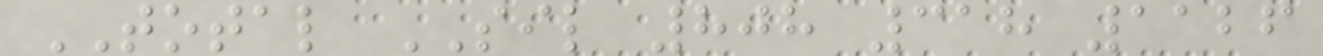TOTAL SIL 808 318 1126
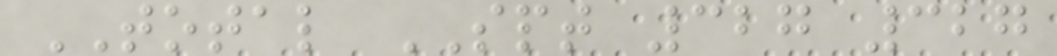TOTAL SPT 327 327
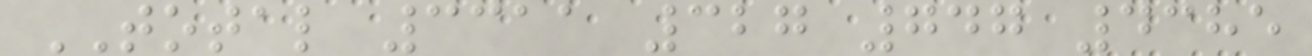TOTAL 3311 327 747 4385
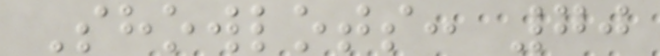Showlots: 70
